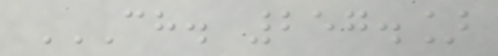CH. 257.]
